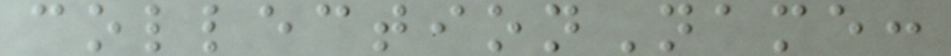collectionName:
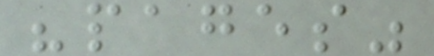"pages"
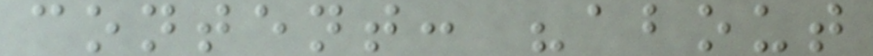content: "about
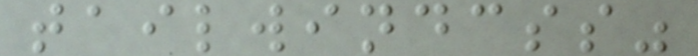tailwindcss"
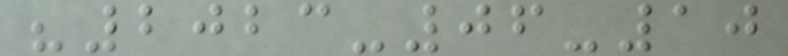"2023-06-10
